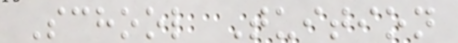School Tuition
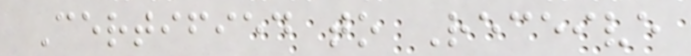Certified to Receive
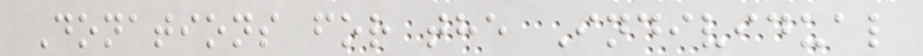Donations for the Individual
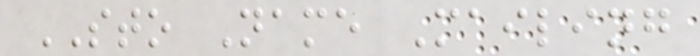STO Name Mailing
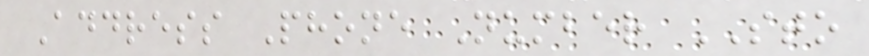Address Phone Number STO
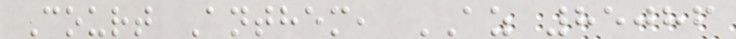Court Anthem, AZ 85086
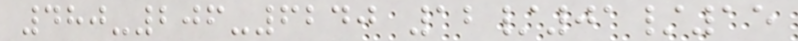480-206-6240 12/01/15
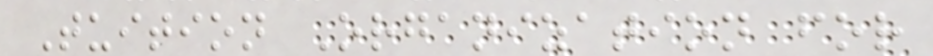Tuition Organization for
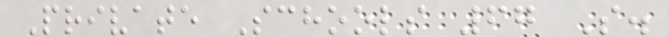Private Schools 67 S.
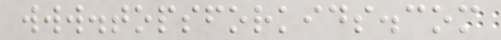www.topsforkids.com
